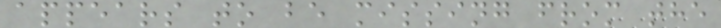appears to be missing from the
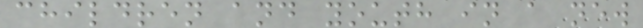children and youth in a new
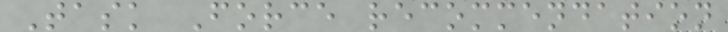Task Force recommendation
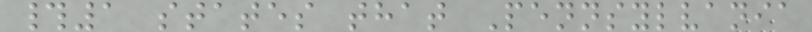#1 states that Pennsylvania
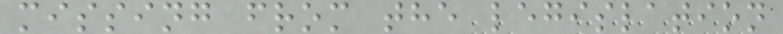missing from the legislation
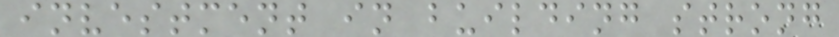investment in building strong
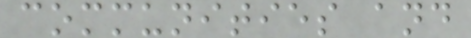communities and
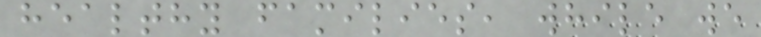healthy families, while we
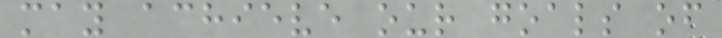may achieve our goals of
